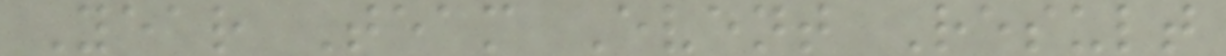Year Team Event Result
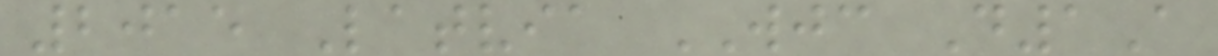2015 Latvia WJC D1A
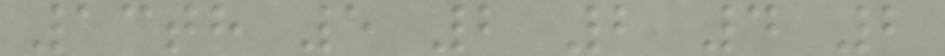13th 5 2 2 4 2
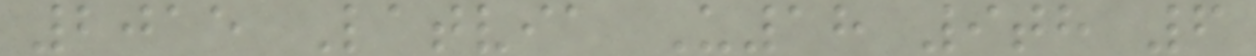2015 Latvia U18 9th 6
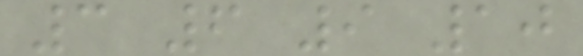3 6 9 10
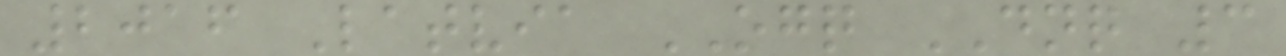2016 Latvia OGQ DNQ 3
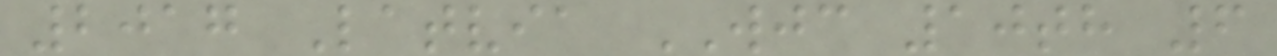2017 Latvia WJC 10th 6
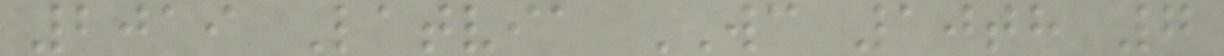2019 Latvia WC 10th 7
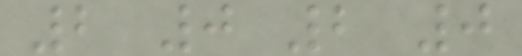2 0 2 0
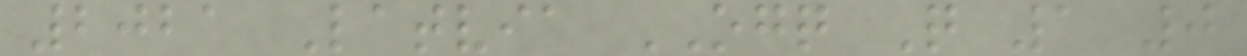2021 Latvia OGQ Q 1 0
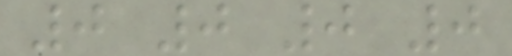0 0 0 0
